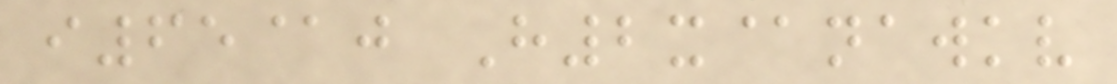i65@j H2x@nawkv
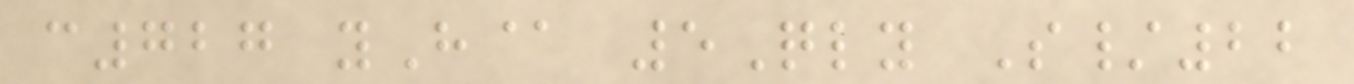c727 yH@ 5Qly S/22
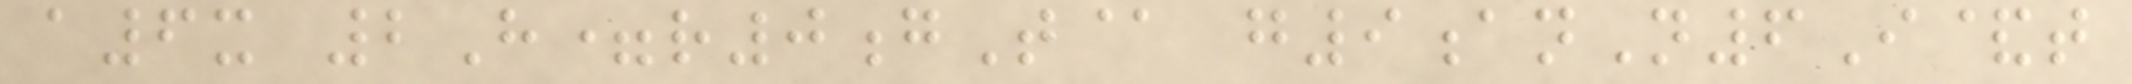a6x 2H=r0gT@ g9anN6I&t
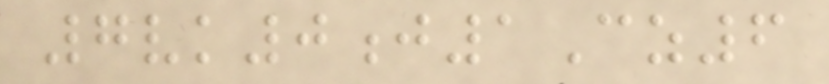7vk0j1Cz6
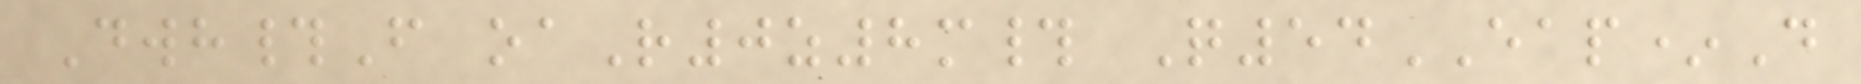Dwh#F oaR0z8m# Q54EAP*D
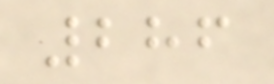286
